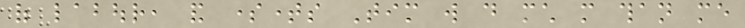of labour, and sometimes Tim will do much more than me
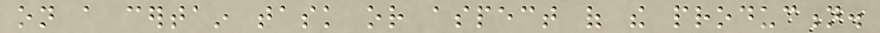on a certain task or aspect of the production.
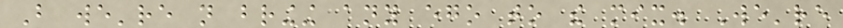But we're not bringing any ego to the mix. We're
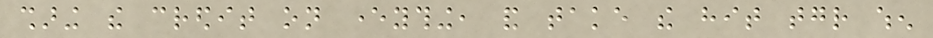sharing the credit on everything, and take the hit together when
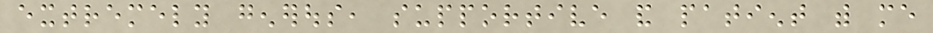extremely generous, supportive and patient with me
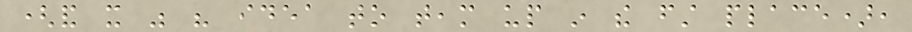(and it was his idea to team up in the first place),
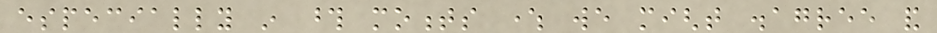especially in those moments where we might disagree and
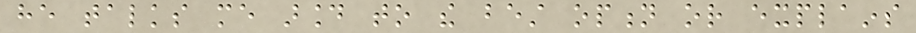he talks me around to the best option or explains
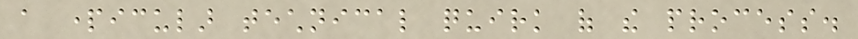a particular technical quirk of the process.
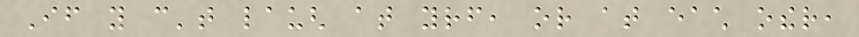If you can't laugh at yourself, or at each other,
